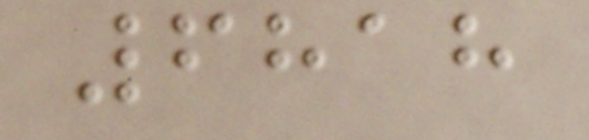6818
